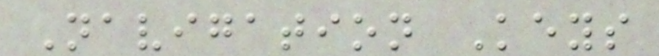Navigation Keys
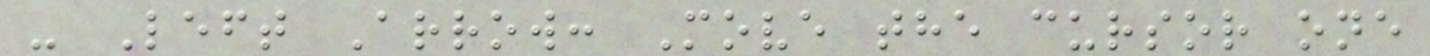- Left Arrow: Move the cursor one
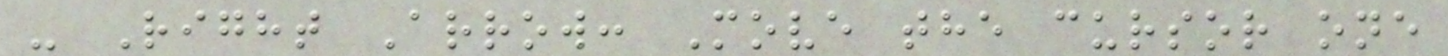- Right Arrow: Move the cursor one
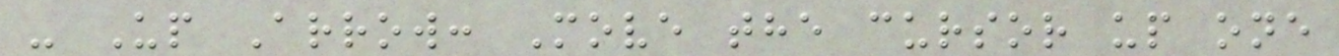- Up Arrow: Move the cursor up one
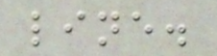line.
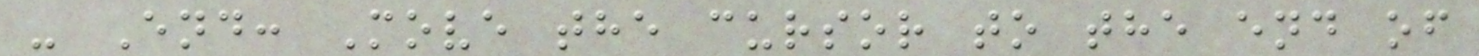- End: Move the cursor to the end of
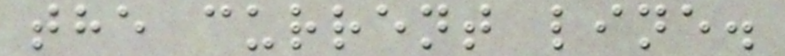the current line.
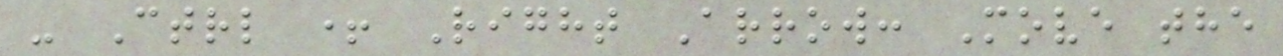- Ctrl + Right Arrow: Move the
